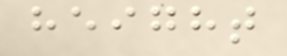height
